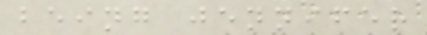being jennifer
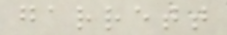garrett
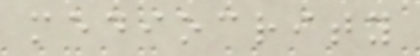mediocrity
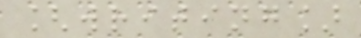[writing]
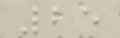25
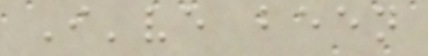I've been
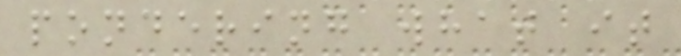pondering what it
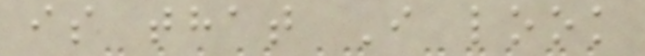is that I look
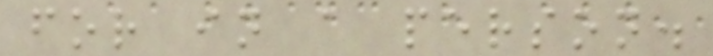for in a person.
